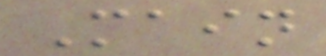Main
